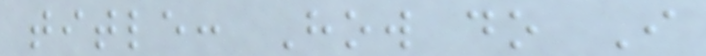title: How do I
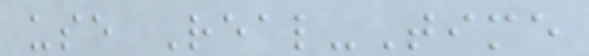use Real-Time
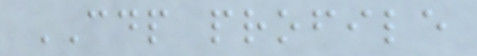CDP profile
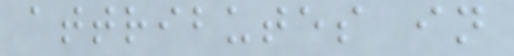attributes in
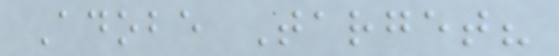Adobe Target?
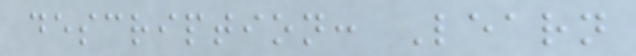description: Learn
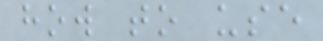how to use
